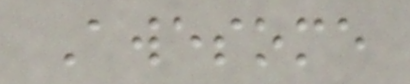Awesome
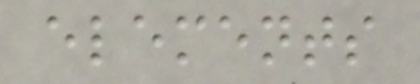elements
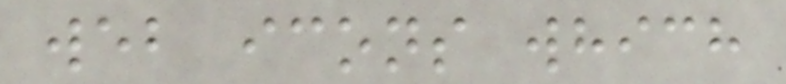web icons which
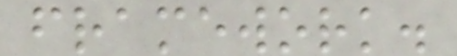framework.
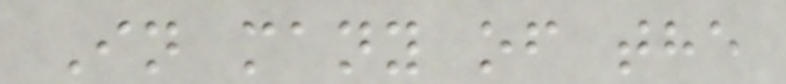In many of the
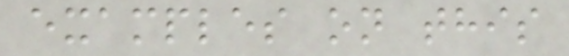examples on this
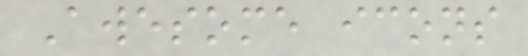Awesome icons
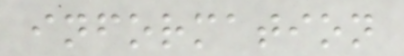information
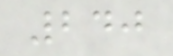240
